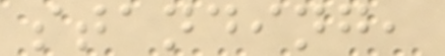standing,
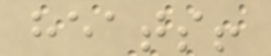heats!
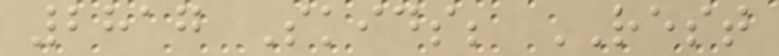2817 Skids; REST
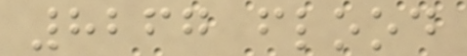8267 flood
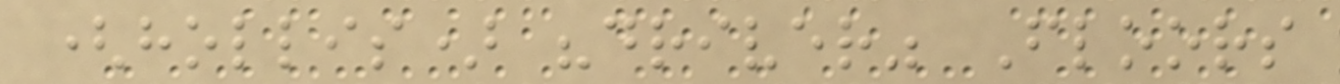(hollis) "driver" Floors
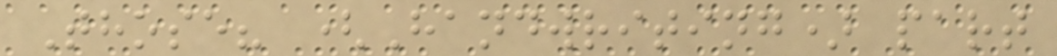Those? (Handwriting) part
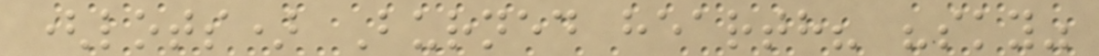(lots) Burned hearth? "sky"
